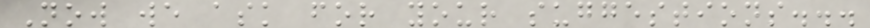Now we ask for your suggestions...
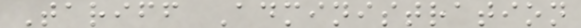Tariff Administration
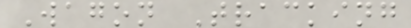Wagon Tracking
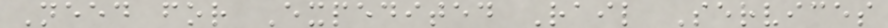Need for Expedited Rail Services
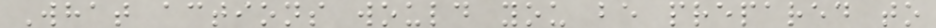What actions would you be prepared to
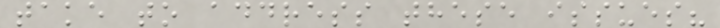take to address these issues?
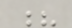?
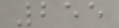255
